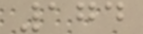174
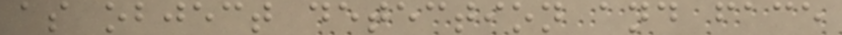as object detection and face
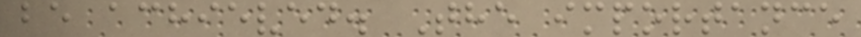be achieved. The importance
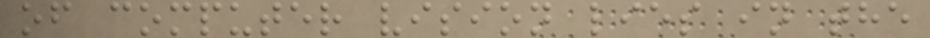of computer vision lies in the
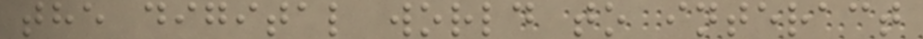the digital world to interact
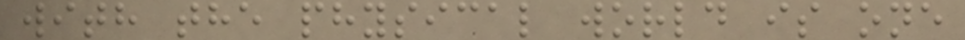with the physical world is one
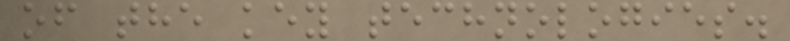of the key technologies.
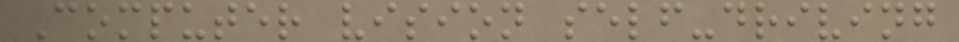Computer vision self-driving
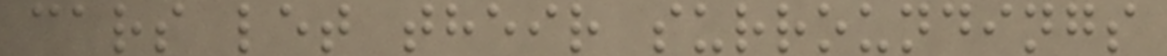cars let their surroundings
